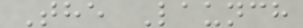The Launch
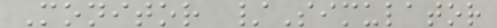Monitor /Simulator
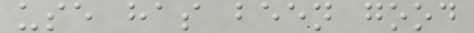use has been good
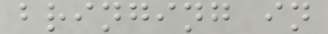bringing in
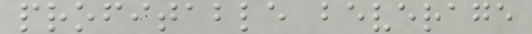profitable beverage
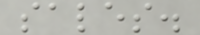sales.
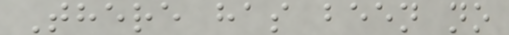There has been no
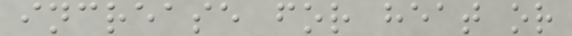increase for heat or
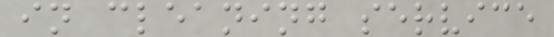in cleaning service
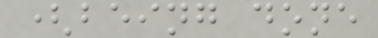(being done
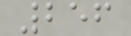256
